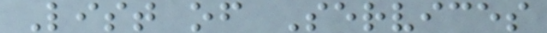List of Services
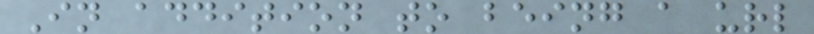In addition to being a url
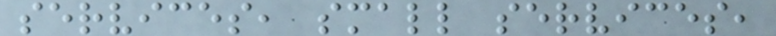services, small services,
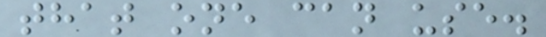that one can use.
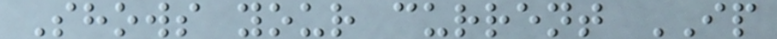Shows your current IP
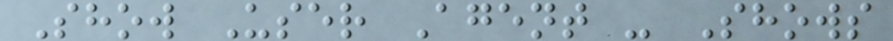Show User Agent - Shows
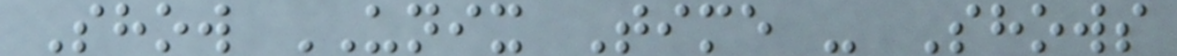Show UNIX Time - Shows
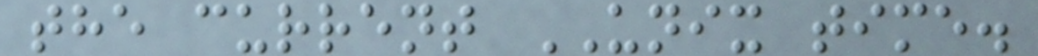the current UNIX time.
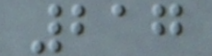217
